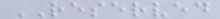RESERVED
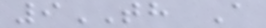9TH A
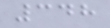348
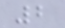2
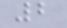2
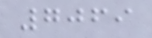7069
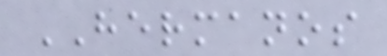HERMANOS
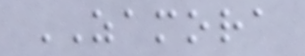ZAMORA
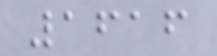1616
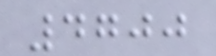4700
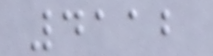4112
